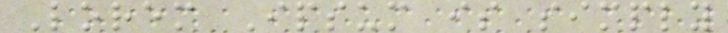Lorem Ipsum is simply
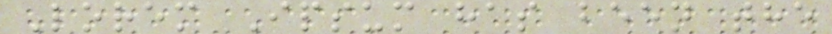Lorem Ipsum has been the
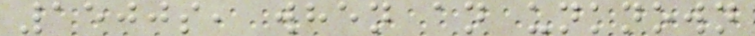1500s, when an unknown
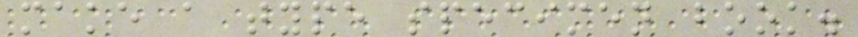make a type specimen book.
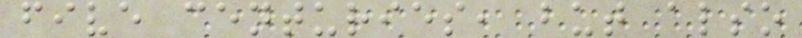five centuries, but also
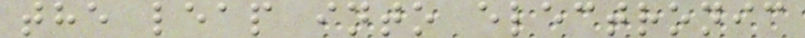the leap into electronic
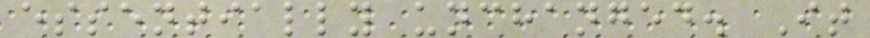essentially unchanged. It
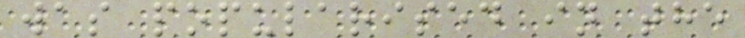was popularised in the
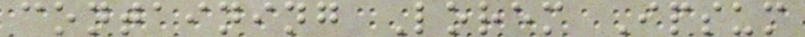containing Lorem Ipsum
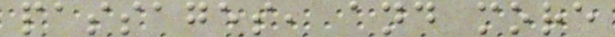passages, and more
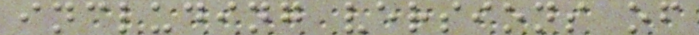including versions of
